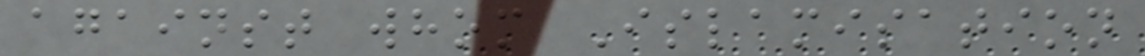against whom Islamisation
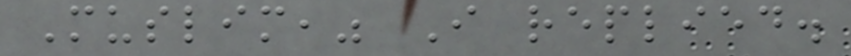Muslim," I replied.
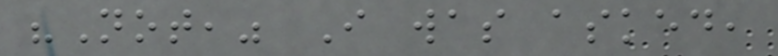"Not," I was asked,
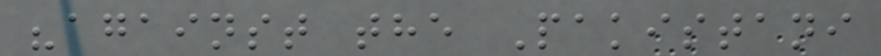"against the Pakistani
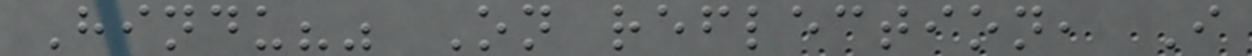Hindu?" On reflection, I
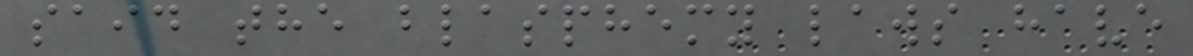said the blasphemy laws have
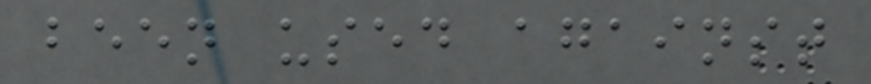been used against
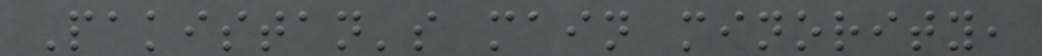Pakistan's main minority,
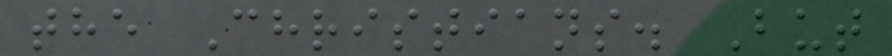the Christians. But
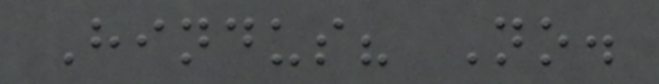Hindus? No.
